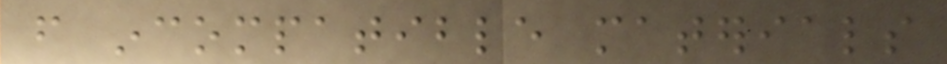from incompatible materials
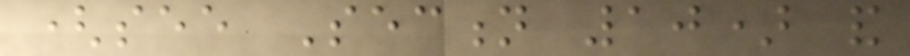(see Section 10) and
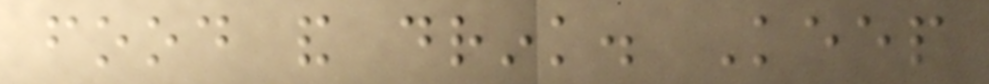food and drink. Keep
